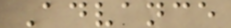Advance
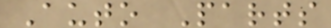Auto Parts
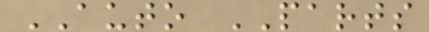AUTO PARTS
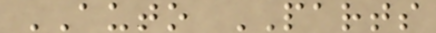AUTO PARTS
